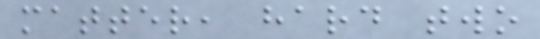matter, hard two
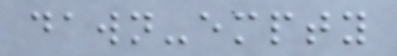dawn-empty
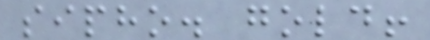sipho. gold!
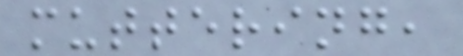muttering,
